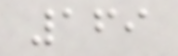169
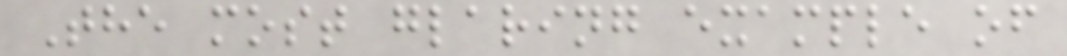The most glaring example of
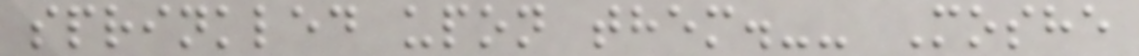sprinkled upon them.-- Moshe
